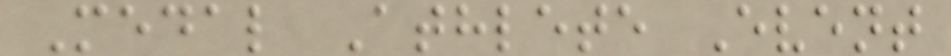Medal Athlete Event
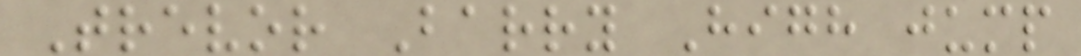Trevor Barry High jump
